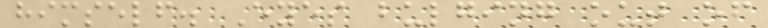himself. Eyes bulging out of
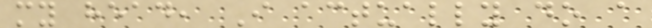my head, I actually do a
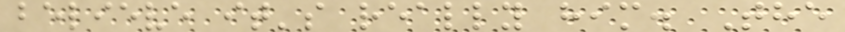believe it's really him. The
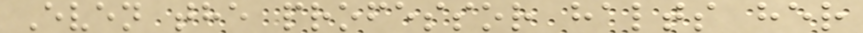Even the professor halts her
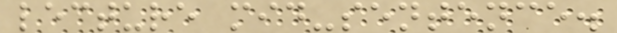lecture mid-sentence.
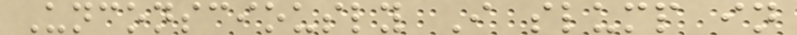Unconsciously I slump in
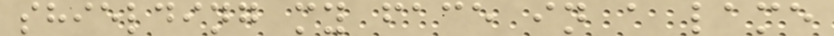shielding my face in a lame
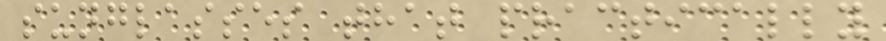sunglasses that practically
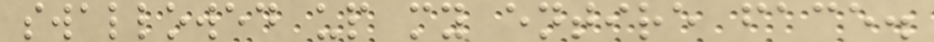swallowed up my entire face.
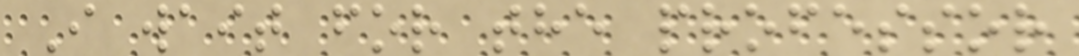I wait for the professor
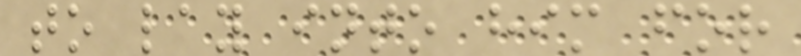to lay into him for
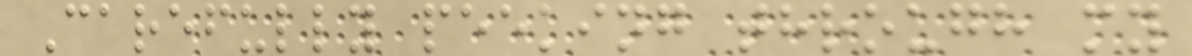Carefully peeking through my
